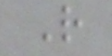R
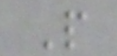P
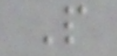P
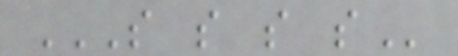S S S S
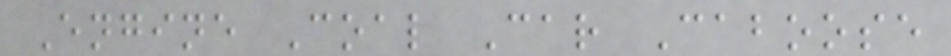Engine Coal Car Caboose
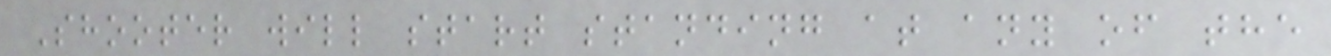Shooter will start standing at any of the
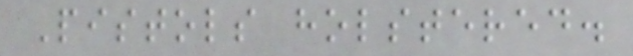Pistols holstered.
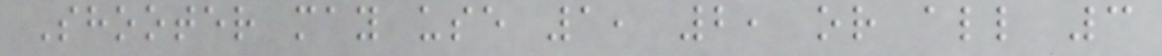Shooter may use 1, 2, or all 3
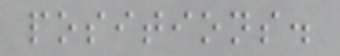positions.
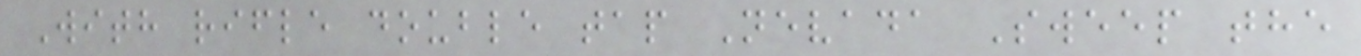With rifle double tap Nevada Sweep the
